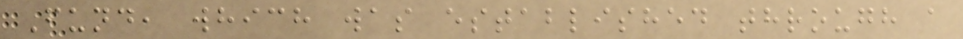Fund, which was established through a
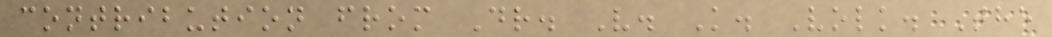contribution from Dr. V. K. Volk. The
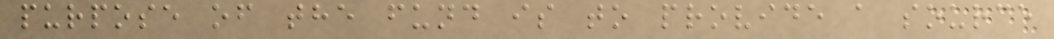purpose of the fund is to provide a source
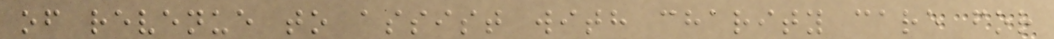of revenue to assist with charity care for
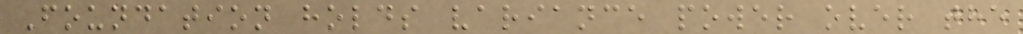Foundation holds variance power over the
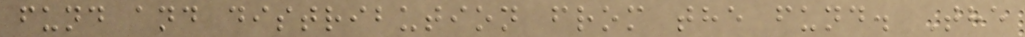fund and distribution from the fund. The
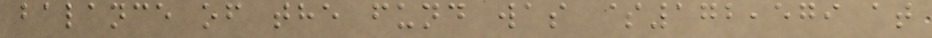balance of the fund was $172,579 at
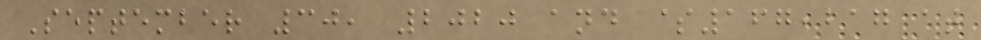September 30, 2020 and $167,217 at
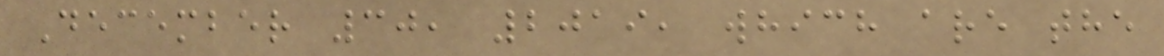December 30, 2019, which are the
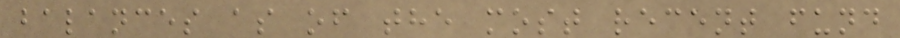balances as of the most recent fund
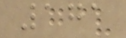171
